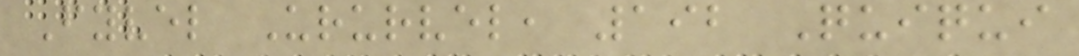Fyvel Ururvel, 192 Quiqui
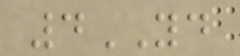4YD
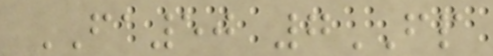FA50 7FP
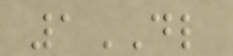1DL
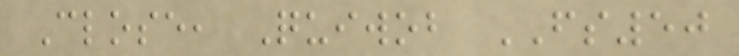Close, Quiwob FS50
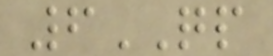6QP
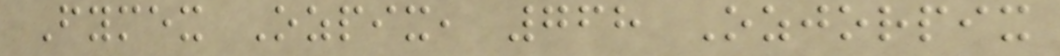Fymex Ozpix, 768 Ozjorpix
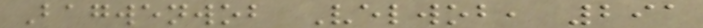Bagwenwob Velwob, 291
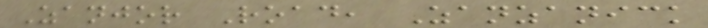Zanjor Road, Zanzanick
